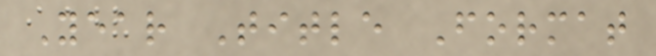Year Title Format
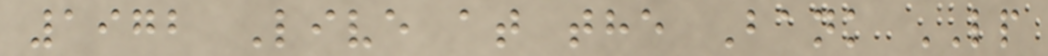1972 Live at the Bank LP
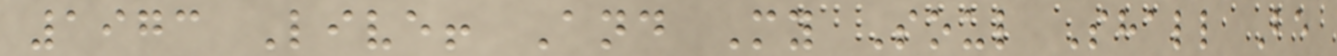1973 Live! And My Soul Shall Be
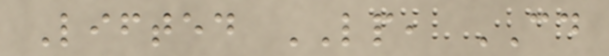Lifted LP, CD
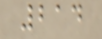214
